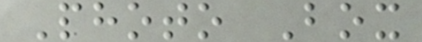Photo Box
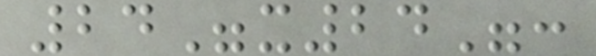24"x24":
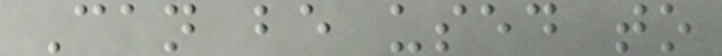Can be used to
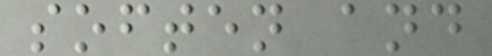soften and
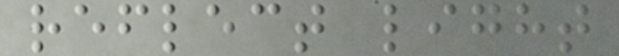reflect light
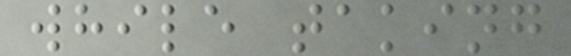while taking
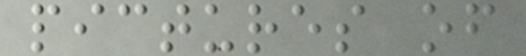pictures of
